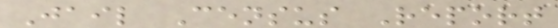Jail Census Report
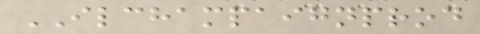ILCHAMPAIGNPROD
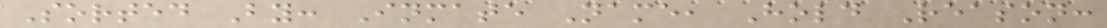Sorted By: Inmate Name, Hold Reason:
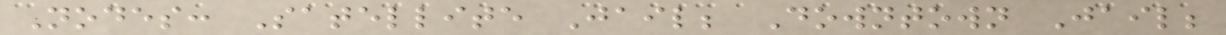Nodes: Satellite Jail; Downtown Jail;
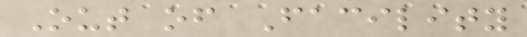Out of Facility
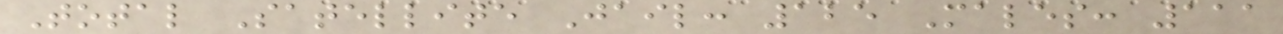Total Satellite Jail: 125 Males: 111
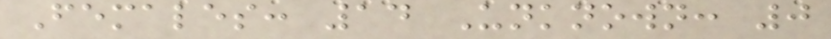Females: 14 Unknown: 0
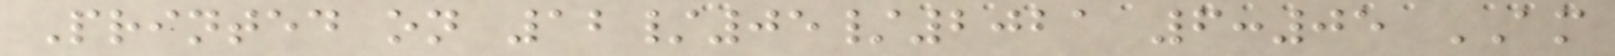Printed on 12/05/2021 6:05 AM
